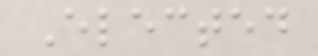Elected
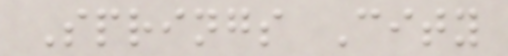Springs City
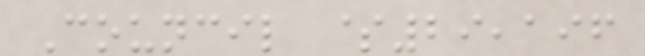Council $29,196
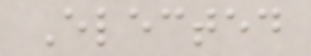Elected
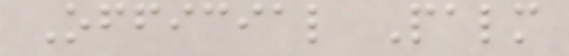Official Palm
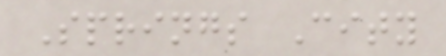Springs City
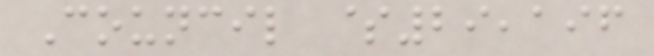Council $29,196
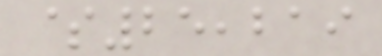$25,219
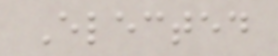Elected
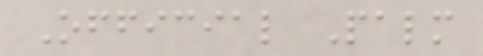Official Palm
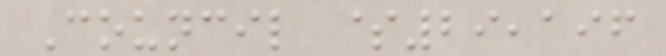Council $29,196
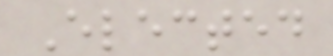Elected
